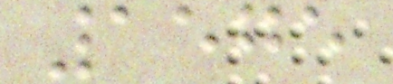1575
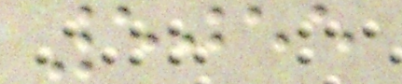5055
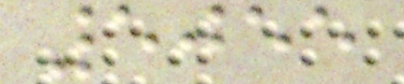5055
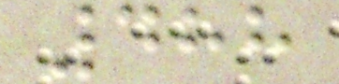488
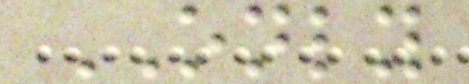ONLY
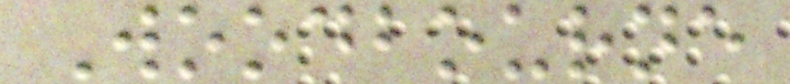Woodbourne
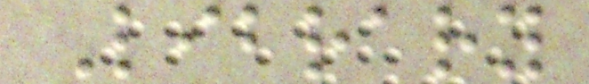Library
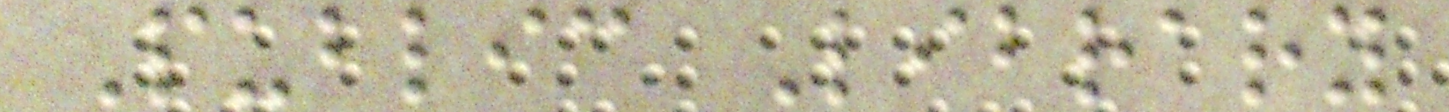Public Library
